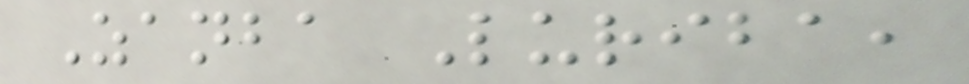Zanba Luriba,
